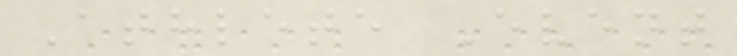Athlete Event
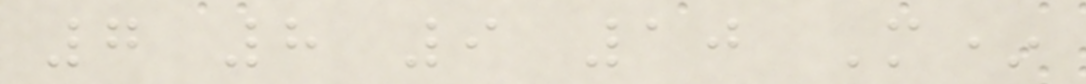7 8 9 10 M*
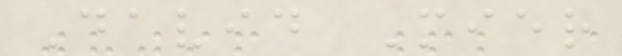David Mier
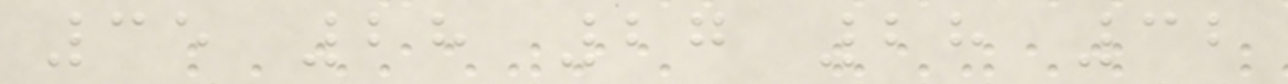35 28 27 28 32
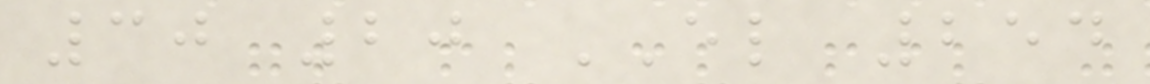30 20 EL 254
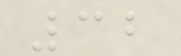32
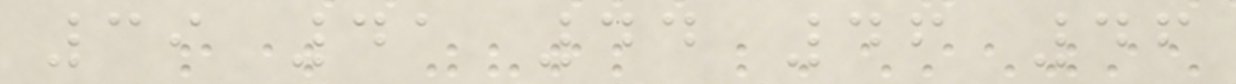39 41 44 46 46
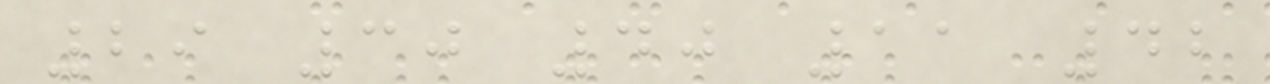29 30 40 11 42
